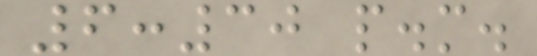6:30 p.m.
